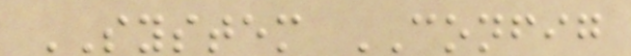SYSTEM CONFIG
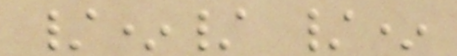/*/ /*
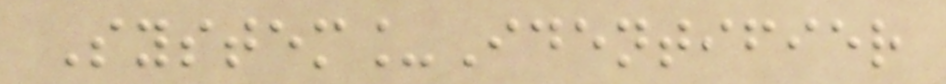System_Identifier
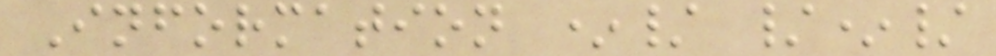Information */ /*/
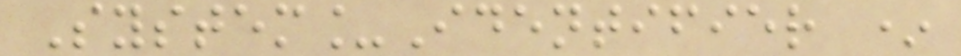System_Identifier *
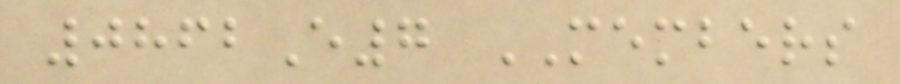0862E7 MEMBERS
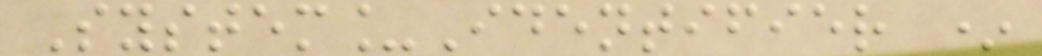System_Identifier *
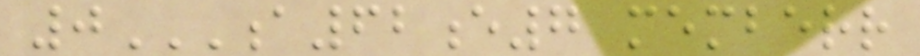0A62E7 MEMBERR
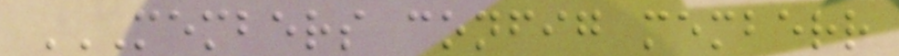MEMBERS CONFIG MEMBERR
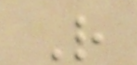R
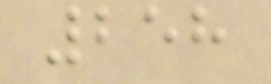258
